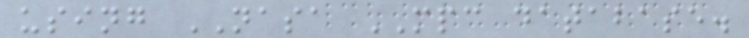using NASA MPC database.
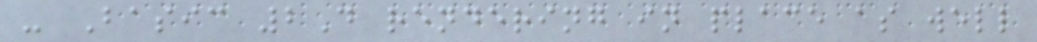- Basic 2D rendering in place as well
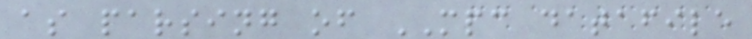as parsing of MPC datafile
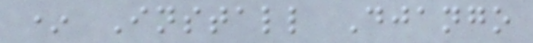* Install Django
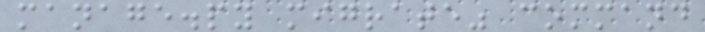manage.py migrate" command
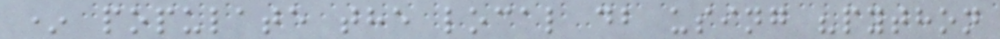* populate the local db using "python
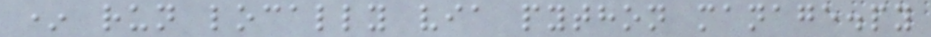* run locally via python manage.py
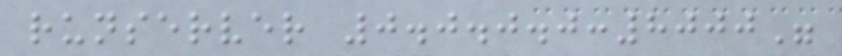runserver 0.0.0.0:8000"
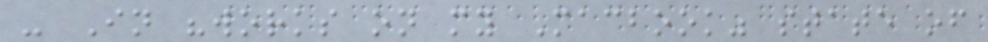- In "works on my Macbook" state of
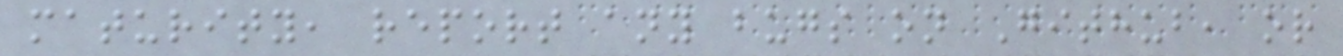maturity, report any bugs on Github, or
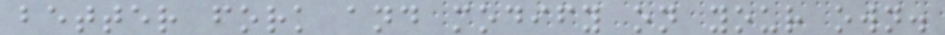better fork and modify on your own.
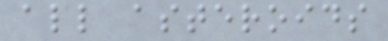all asteroids
